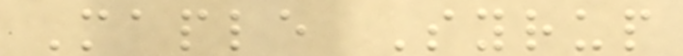Maple Syrup
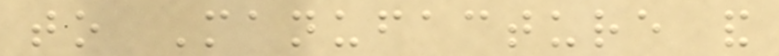to Manufacture and
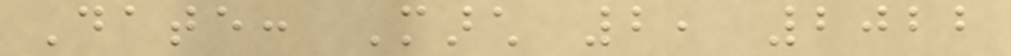Date: March 2, 2022
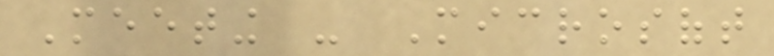Meeting - Microsoft
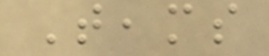Teams
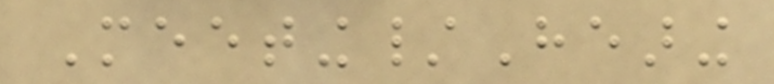Meeting/Hearing
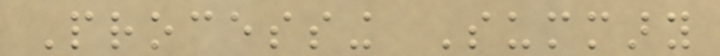Processing Summary
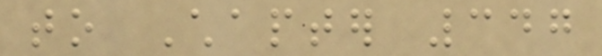to Chapter 347
